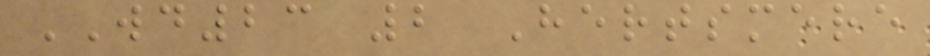WD23 2 Hertsmere
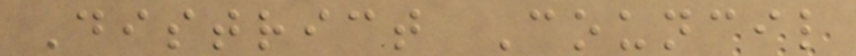District Council
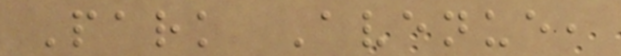Park Avenue,
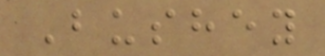Bushey
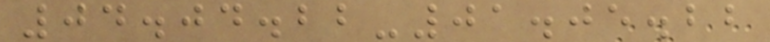04.04.22-01.05.22
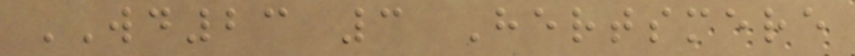WD23 3 Hertsmere
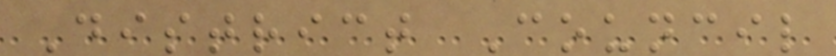District Council
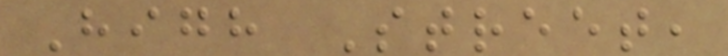High Street,
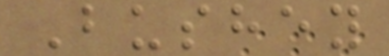Bushey
